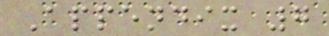Appendix 7
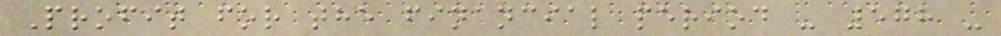Profit for the financial period - 578 -
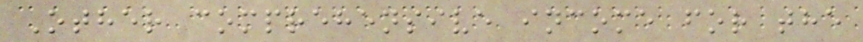Other comprehensive income for the
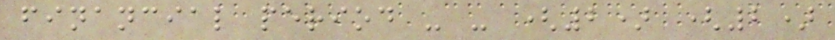financial period - - (2) (2)
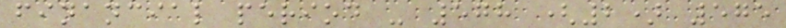financial period - 578 (2) 575
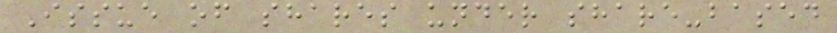Issue of shares under share-based
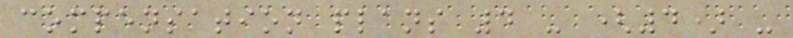compensation plans 4 - (4) -
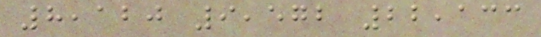8,120 9,572 22,133
